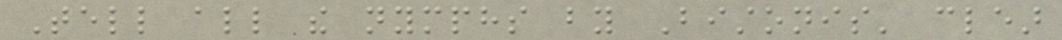Tell all the nymphs by Bistonis' clear
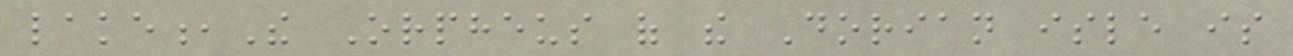lake,The Orpheus of the Dorian isle is
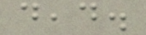dead.
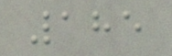185
